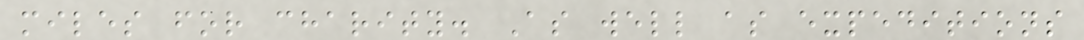miles for charity. As well as expeditions
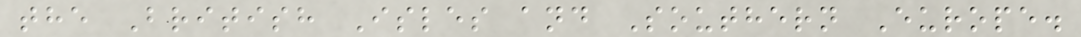the British Isles and Southern Europe.
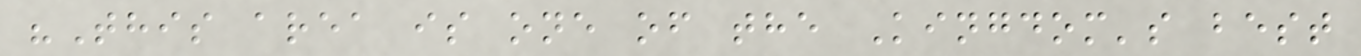"This area is one of the Kingdom's best
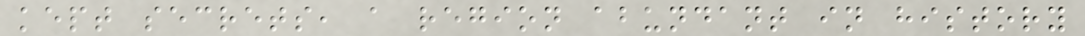kept secrets, a region abundant in history
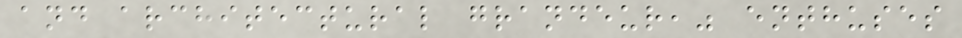and architectural grandeur," enthuses
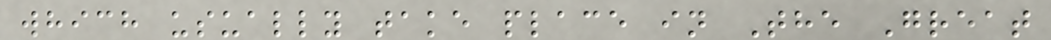which usually take place in The Great
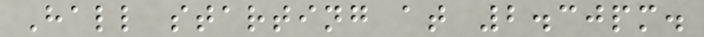Hall starting at 2.30pm.
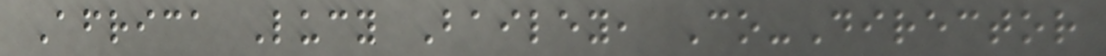Africa Lucy Bailey, Co-Director
